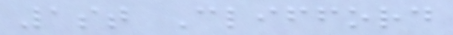1st Clifford
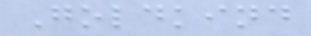Goldkind
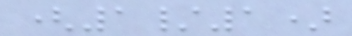(1/1)
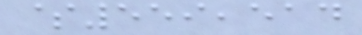$559,514
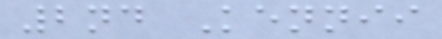2nd Kennii
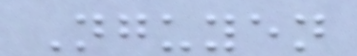Nguyen
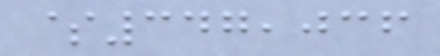$347,036
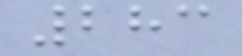283
